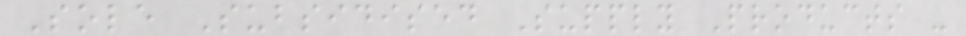Sole Subsidised Supply Products -
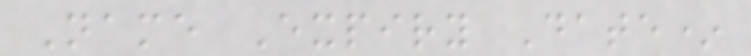Name Expiry Date*
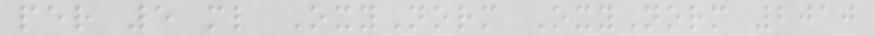per 5 ml OxyNorm OxyNorm 2010
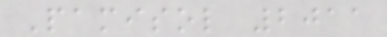Pamisol 2011
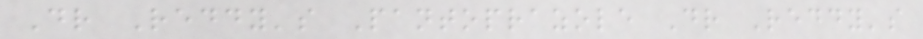Dr Reddy's Pantoprazole Dr Reddy's
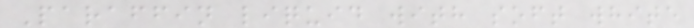Paraffin liquid with soft white
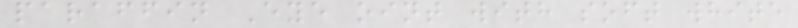paraffin Eye oint with soft white
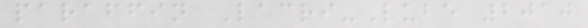paraffin Lacri-Lube 2010
